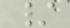/
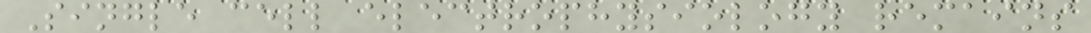Single cell electrophysiology remains
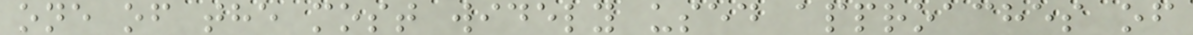one of the most widely used approaches of
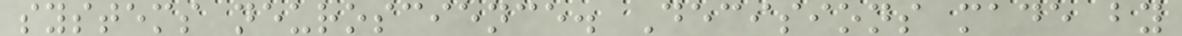systems neuroscience. Decisions made by
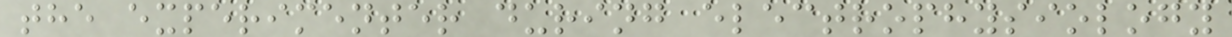the experimenter during electrophysiology
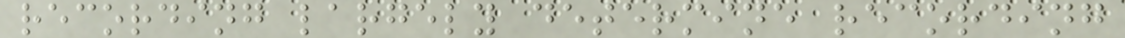recording largely determine recording
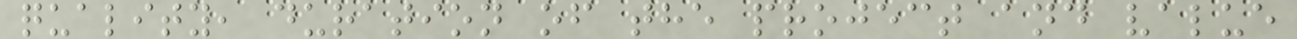quality, duration of the project and value
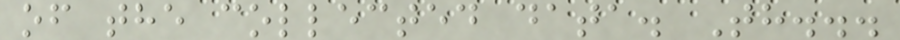of the collected data. Th...
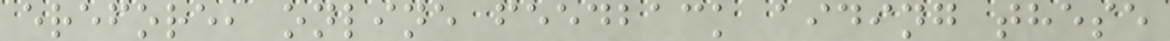erefore, online feedback aiding these
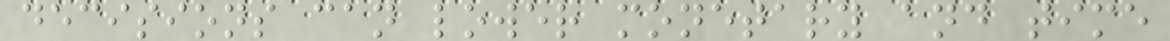decisions can lower monetary and time
